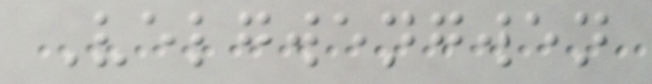Velgwengwen
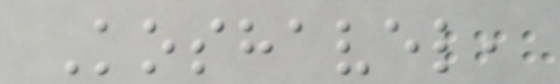Koshavel,
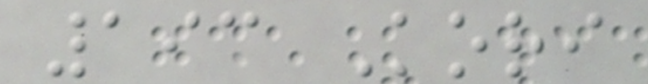193 Kori
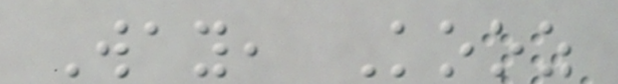Way, Kooz
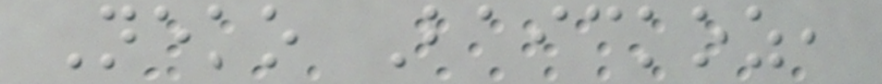Neko Baickoz,
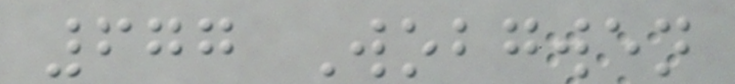677 Wobgwen
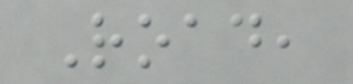Road,
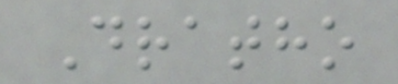Dratho
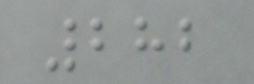282
